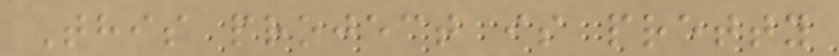This project is pretty
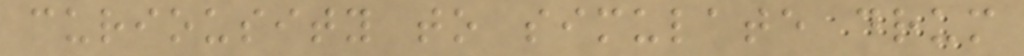curiousity to simulate drum
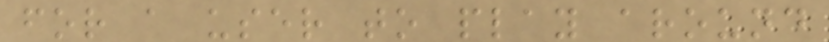for a user to play around
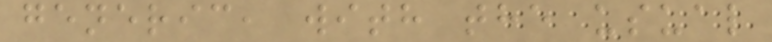generic, with the usual
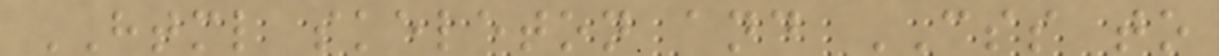HTML skeleton and CSS to
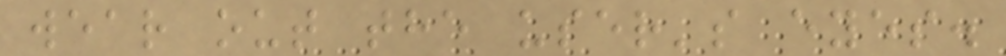wear out the user's eyes.
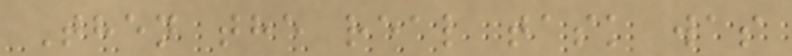Then the real task was
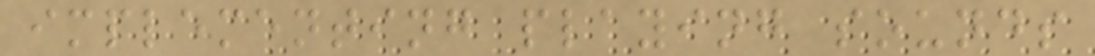implementing playing sounds
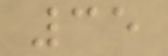35
